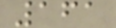161
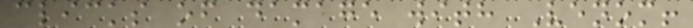clicks of damage with Venom!
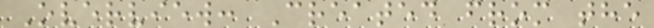Overview: Created from the
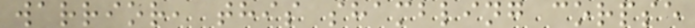warrior, this shambling corpse
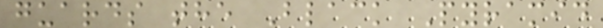guards the Black Pyramid
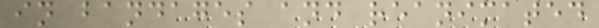in bandages and reanimated
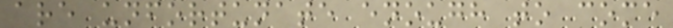are unfortunate enough to come
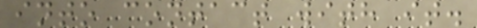into contact with it.
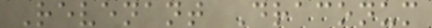Revenant Draconum
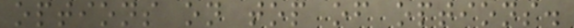options on top of options.
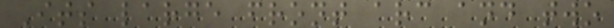Its large front arc and two
